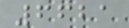6621
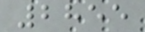2855
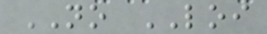NO LOI
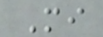Mi
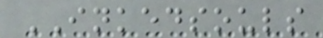INKEDSOULS
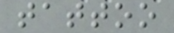tattoo
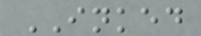INKED
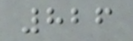826
